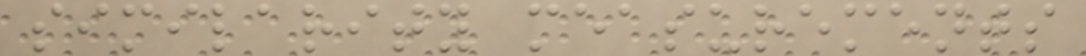similarity measurements
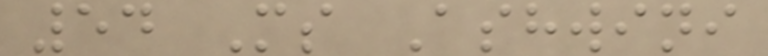54 Ms Ashwini
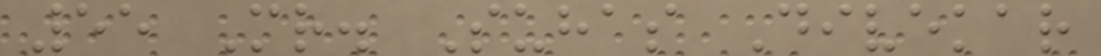55 Mr. Suhas Divekar
